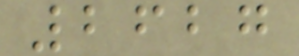2627
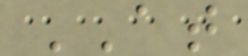AT
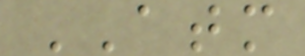ATM
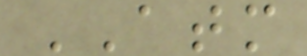ATM
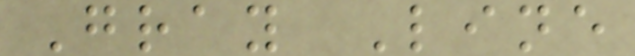Gray Line
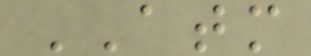ATM
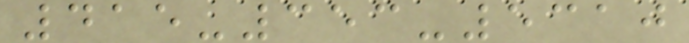415-353-5310
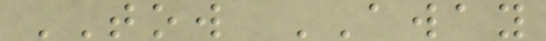TOW AWAY
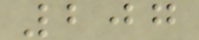207
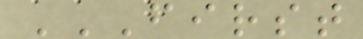FIRST
